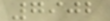7902
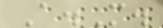A.M.
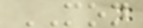MON
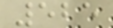525
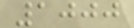1000
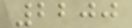2200
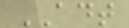ADT
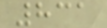831
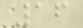16
